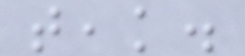teak.
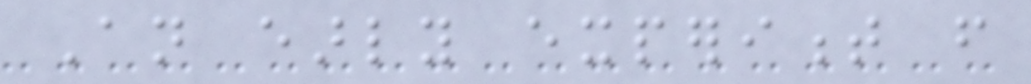An early experiment from
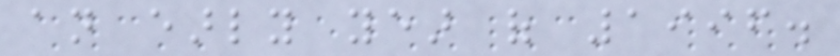an early year of 1996.
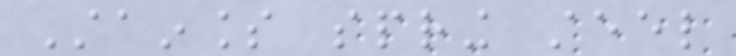Stainless spring steel
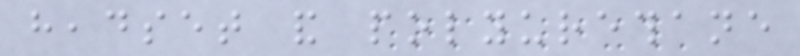headset and polyurethane
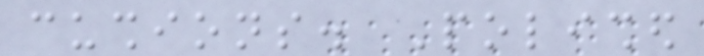cushions. Polished
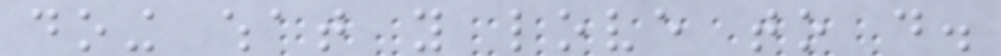doing what you love to do.
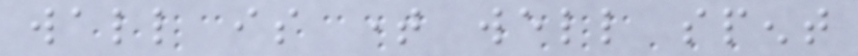wall is time well spent
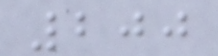200
